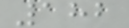182
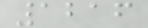1216
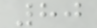80
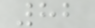82
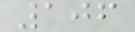106
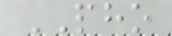PHO
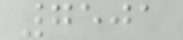7501
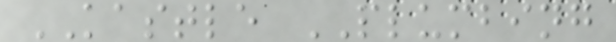KASTLE PLUMBING
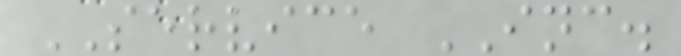SERVICE INC.
